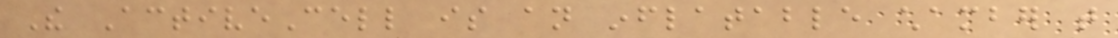The ActiveCell is an inflatable chamber that
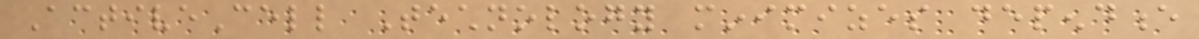ActiveCell Technology minimizes dependence
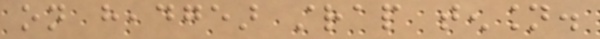on headgear strap tension.
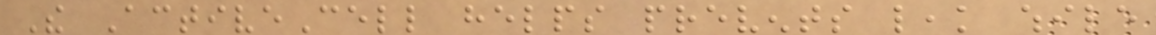The ActiveCell helps prevents leak while
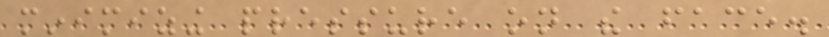minimizing pressure on the face.
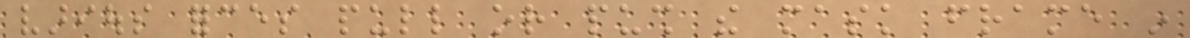various forces pull or push the mask frame in
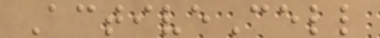ActiveCell
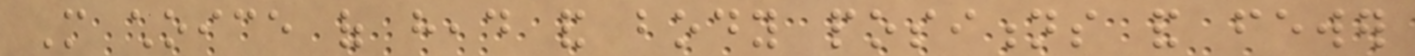More choice of head and body positions and fewer
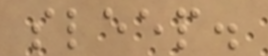sleep.
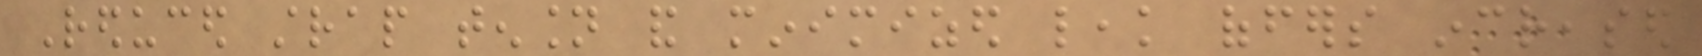Reduced strap tension and minimized leak offers increased
